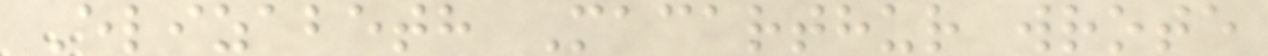Elizabeth Macarthur wrote
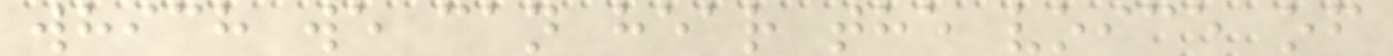which we can hear the voice of
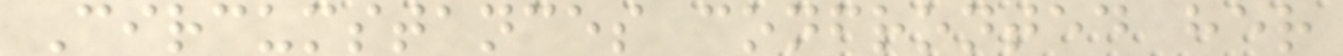Circumstances confronted her
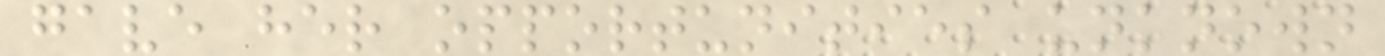gave her opportunities unknown
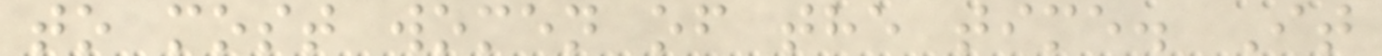to most women of the time. It
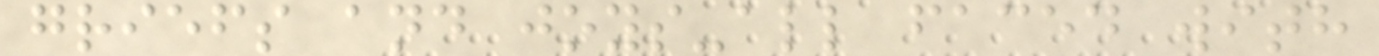griefs and joys-all faced with
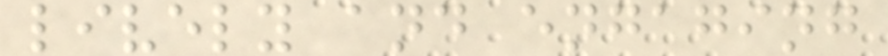lively and engaging
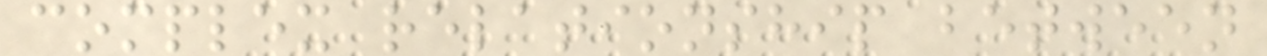complex relationship between
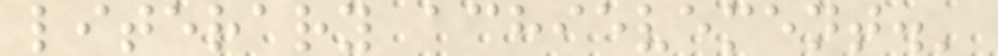literary achievement.'
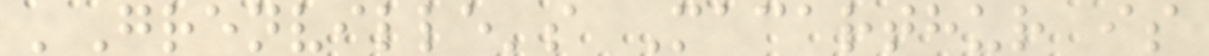'Grenville's Macarthur is
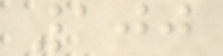100
